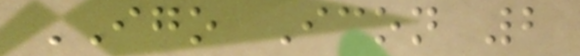IGO Icon 2
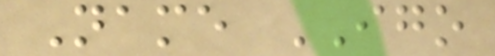Name IGO
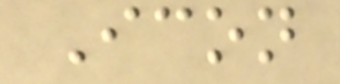Icon
